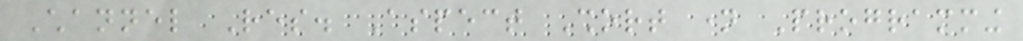Channel Res. Aspect Short name Programming
